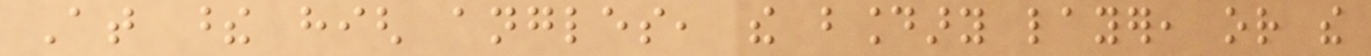At these high angles, the boundary layer, or the
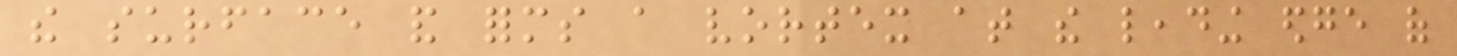the surface and forms a vortex at the leading edge of
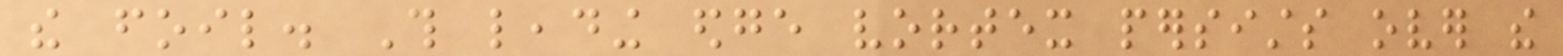the foil. This leading edge vortex persists over the
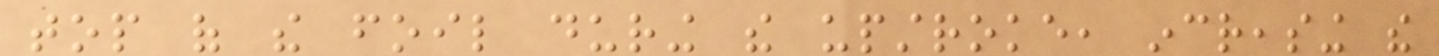top of the foil during the upstroke, increasing the
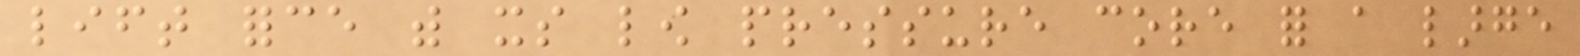lift force with its low pressure core for a large
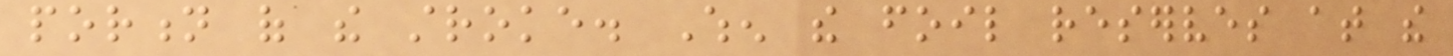portion of the stroke. When the foil reserves at the
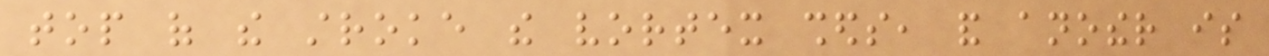top of the stroke the vortex sheds, and another is
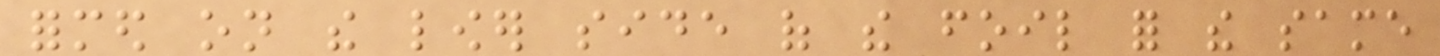formed on the lower side of the foil for the same
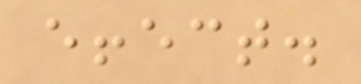effect.
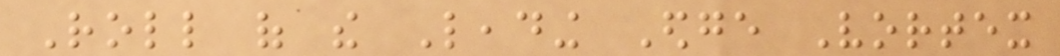Roll of the Leading Edge Vortex
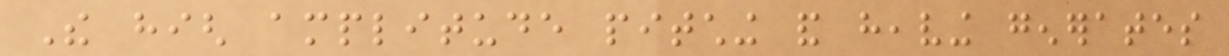The high amplitude pitching and heaving generates
